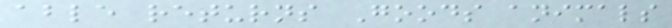able returns Goods animals
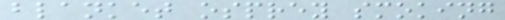blanket osprey smoking
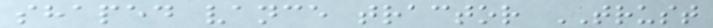shaped vance tractor TRUST
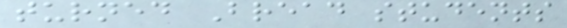turned Bread students
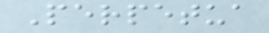Perpetua
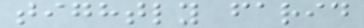tightly farid
